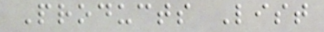Products List
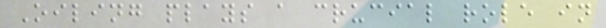Oiling plays a crucial role in
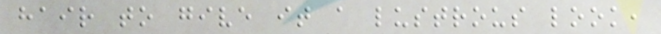hair to give it a lustrous look,
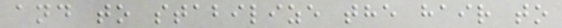and to stabilize the hair to
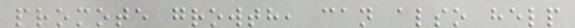promote growth, can also help
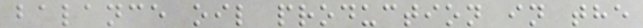balance oil production in the
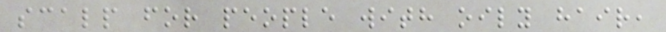scalp for people with oily hair,
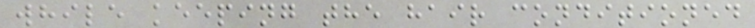while keeping the hair conditioned
